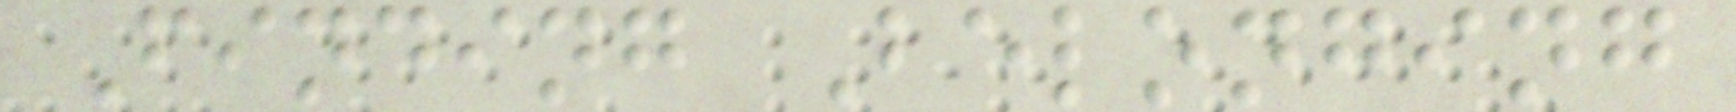Finding Belonging
